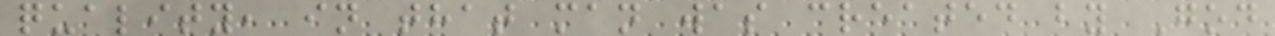quality, in that man was created by God
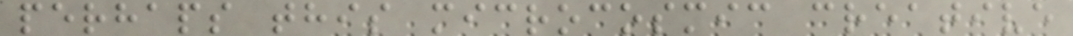perhaps this microcosmic creative
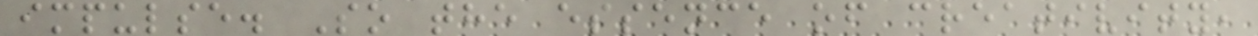impulse. So the essence of creativity,
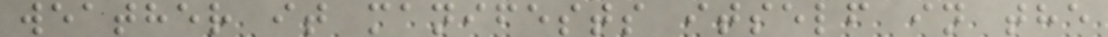weather it manifests itself in the
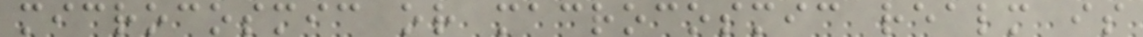microcosmic or macrocosmic realm is
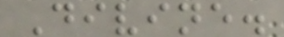Divine.
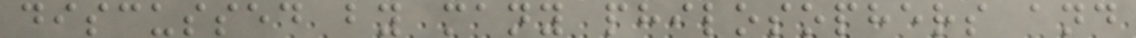discussed by many philosophers and
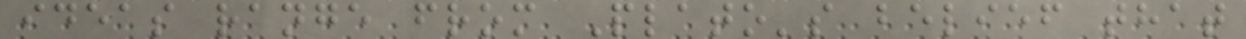ideas range from Plato's belief that
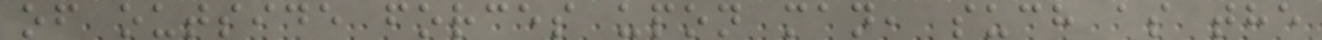of outside forces upon man, such as the
